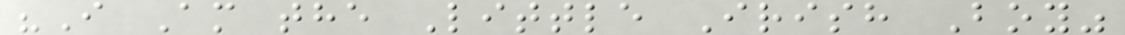"I Am the Little Irish Boy"
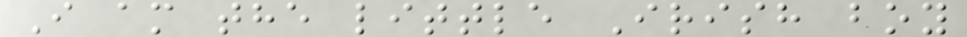I am the little Irish boy
